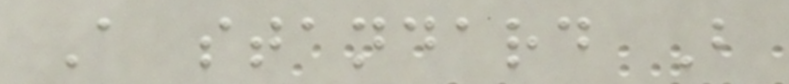A standard B
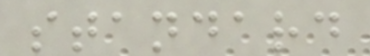standard
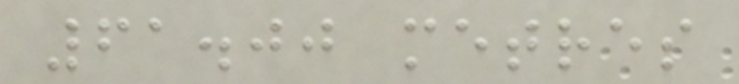61.00 metres
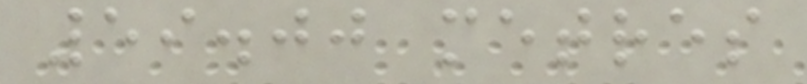59.00 metres
